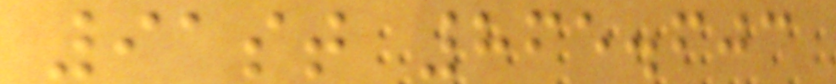91st 865.603
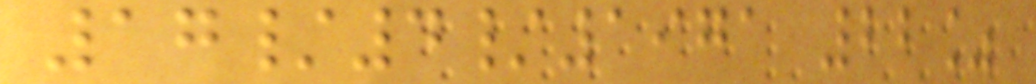17/4/1971 22%
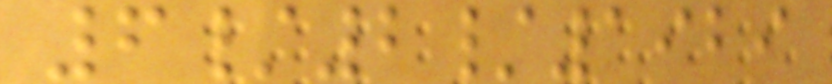6/2/1929
